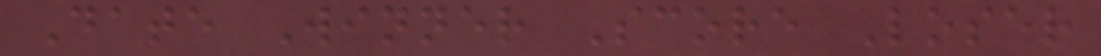Date Winner Score Loser
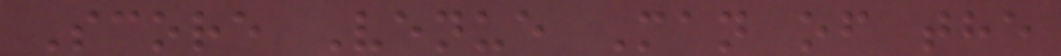Score Venue Man of the
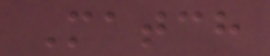Match
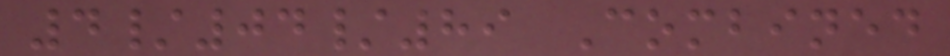4/04/89 Combined
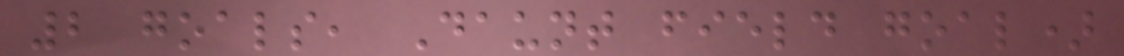2 goals, Daunt field goal)
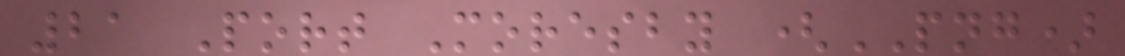21 Port Moresby (PNG)
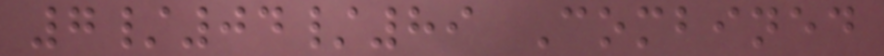7/04/89 Combined
